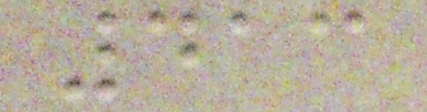413
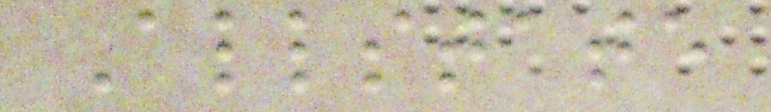Allstate
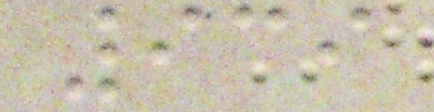939
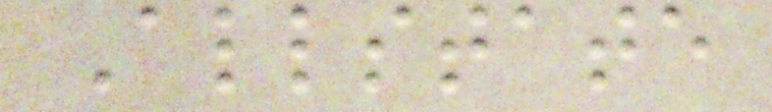Allstate
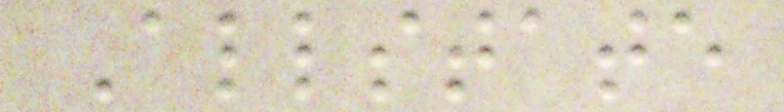Allstate
